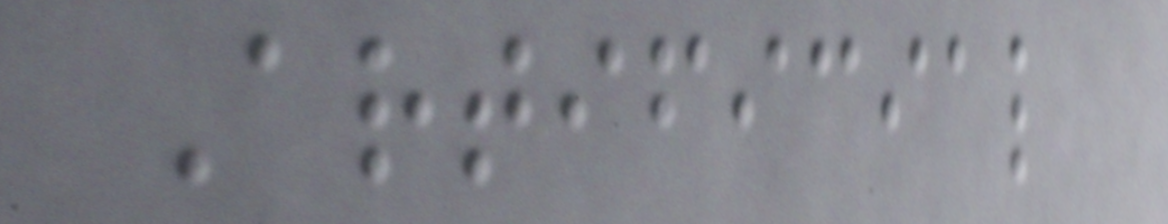Artificial
